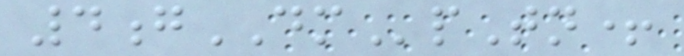4gDMpTn+
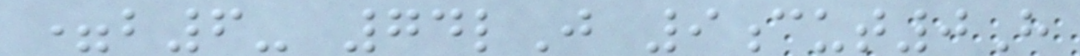=b6- 74lJ 9cut0H
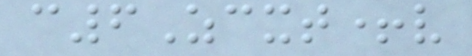c6Zcxt+v
